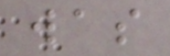was
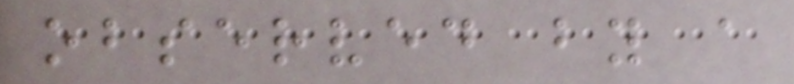observed by a
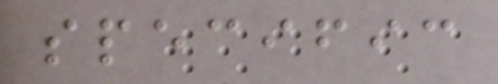specific
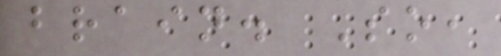brain. So,
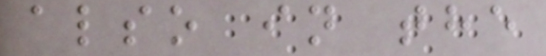also in the
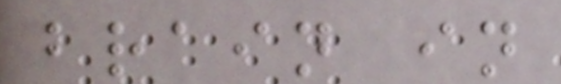brain in
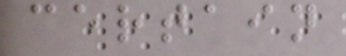certain
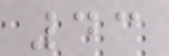43
